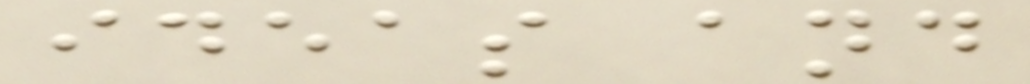ideas and
